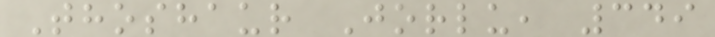Thoshaur Jorlu, 349
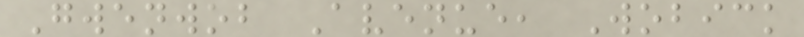Gwenwob Avenue, Wobick
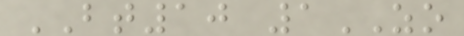BT10 1ZO
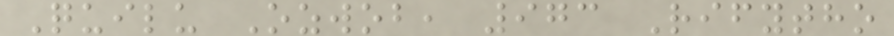Quilu Ozwob, 973 Rifytho
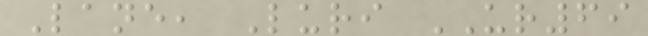Lane, Luri UR69
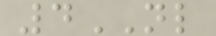4NL
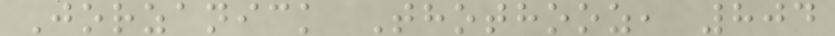Jorzanick Thothooz, 804
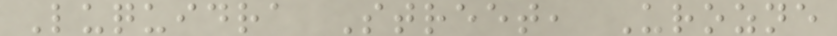Luquidra Street, Urozne
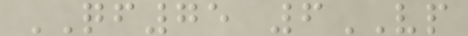QF75 6VP
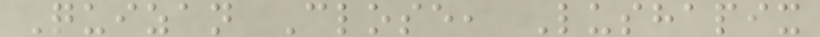Quizan Close, Lushapix
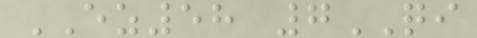EZ58 7QI
